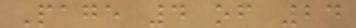Page 4 of 24
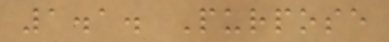1.1. Purpose
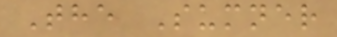The Sumner
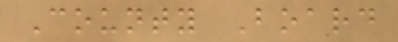County Board
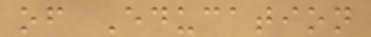of Education
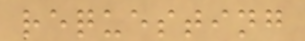requesting
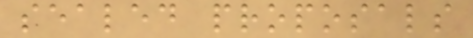sealed proposals
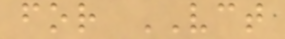for VCT
